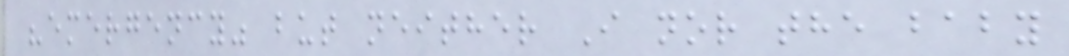"emergency" but neither I nor the baby
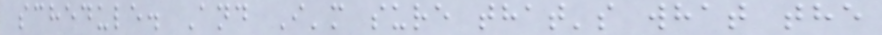schedule. And I'm sure that's what the
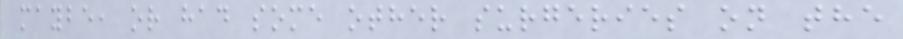maybe, or had some other surgeries on the
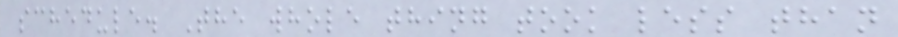schedule. The whole thing took less than
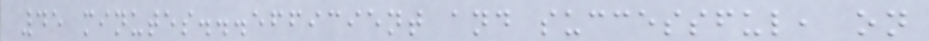45 minutes...efficient and successful, on
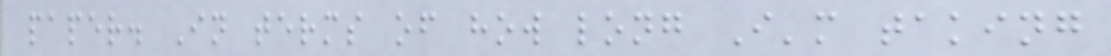paper. In terms of how long I'm taking
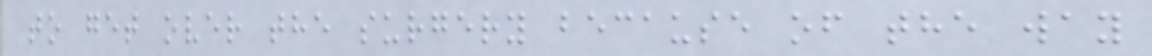to get over the surgery because of the way
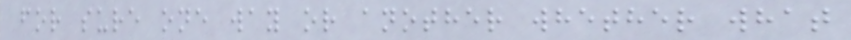for sure one way or another whether what
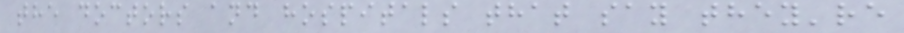the doctors and hospitals that say they're
